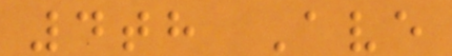4th Ave
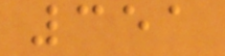351
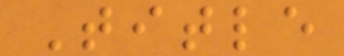Title
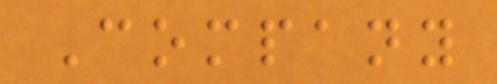Company
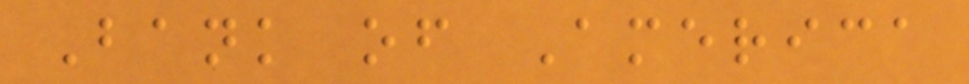Bank of America
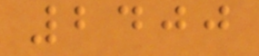2400
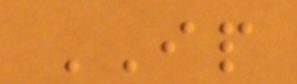IP
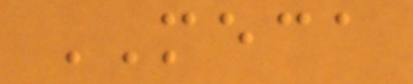MECA
